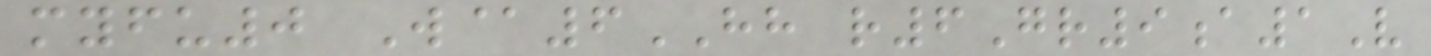myfu0 W@6HH r6Gr9a1V
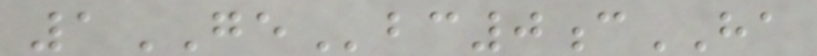1GEbc0cHA
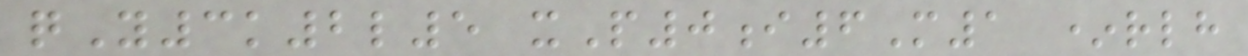qY3k2l5 xP0i6M1 *rlh
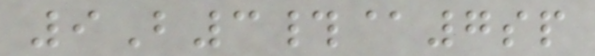9B3#@7sp
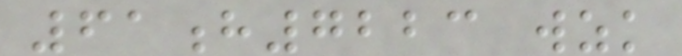61h7223 wzk
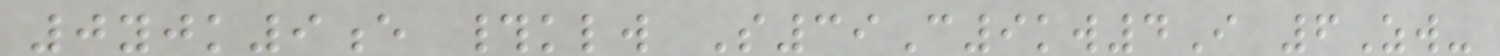0yjk9e #klw S39C9kw4I 6Zw-
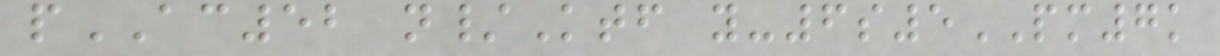pAC52 n/Ktf y-6s5PM7k
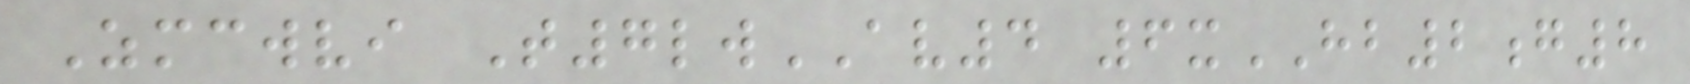Zmcwvi T7lwAV4 6xHB2g8
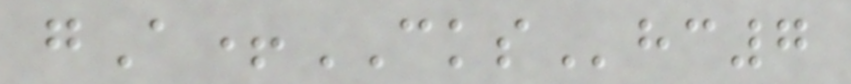gA+CKShc7
